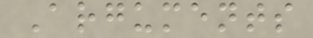Arguments
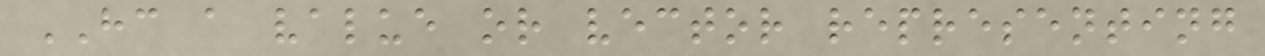HC a value or vector representing
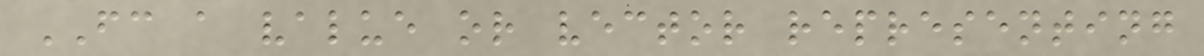FC a value or vector representing
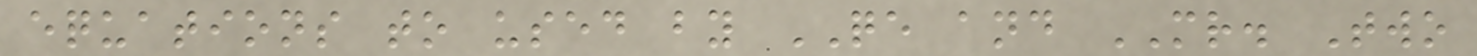equations to used by QE and MR. Two
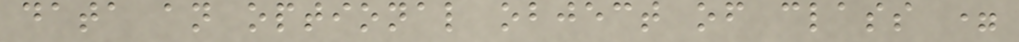data an optional object of class =
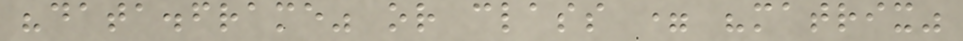"data.frame" or class = "matrix"
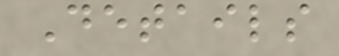Details
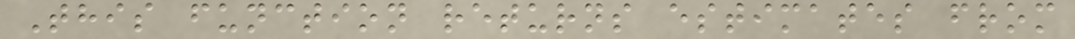This function returns estimates from
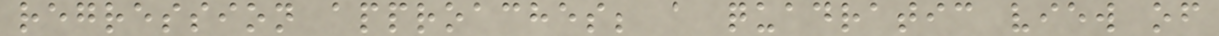regression approaches; a quadratic view of
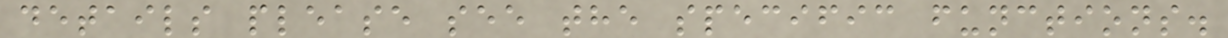details please see the specific functions.
